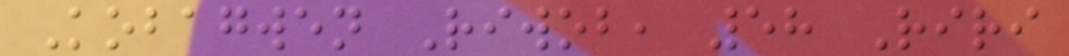Kobagwen Riwob, 58 Riri
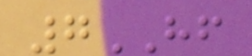7HF
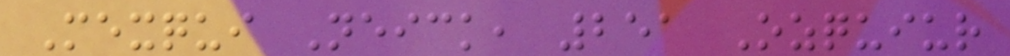Mexqui Neick, 251 Ozquiur
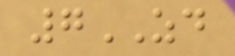7ZD
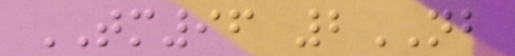TM96 2NB
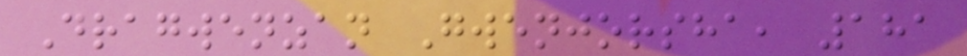Dragwenzan Gwenjorsha, 181
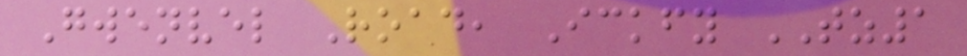Gwenvel Road, Ickfy TZ1
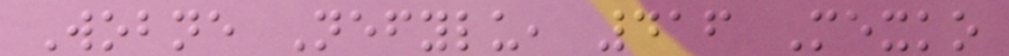Wobne Nefylu, 416 Mexko
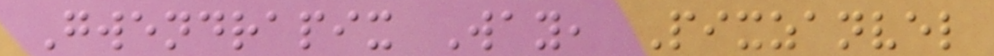Gwendrapix Way, Pixzanvel
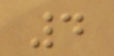4
